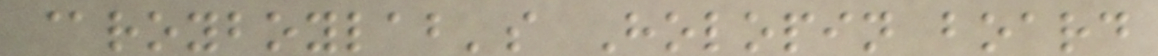@royboylab's Holopin board
